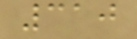310
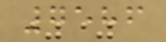7586
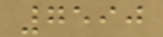7590
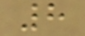8
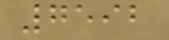7592
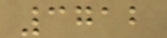3712
